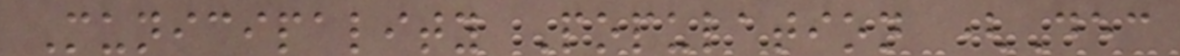Municipality Population (Dec
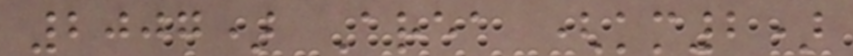2007) Area (km2)
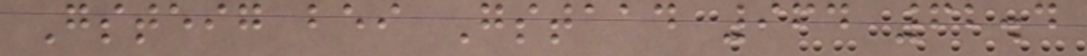Gsteig bei Gstaad 964 62.4
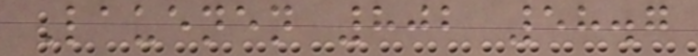Lauenen 802 58.7
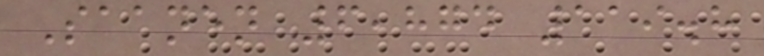Saanen 6,874 119.8
